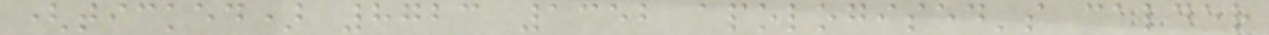(ticked) 8723 1352 apologised's calder
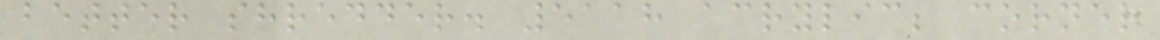better shredder. 5118 acrylic; corner
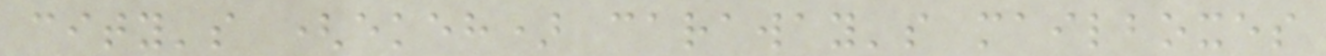city's (ekeh) caraway's mailboxes
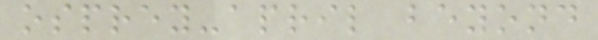osprey-april beyond
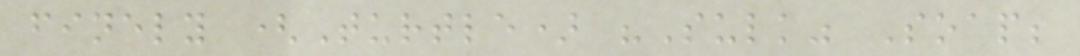finely (Turtle) "Sulk" Soap;
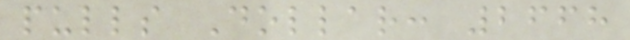pulls Dollar: 2668
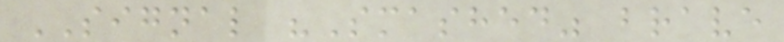SIGNAL "Smashed" brave
